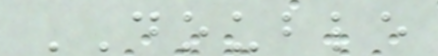DOUBLE
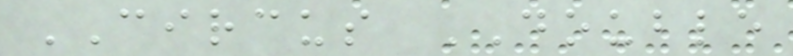CIRCUS DOUBLE
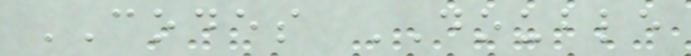CODES DOUBLE
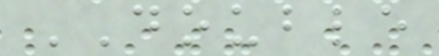DOUBLE
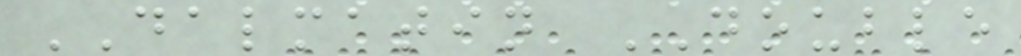DALMATIN DOUBLE
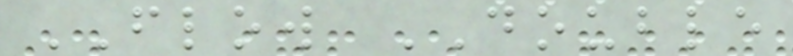FLOW DOUBLE
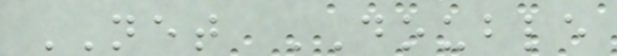NET DOUBLE
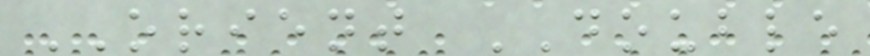ORIENT DOUBLE
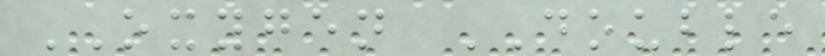OXYGEN DOUBLE
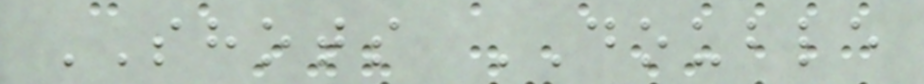SHOTS DOUBLE
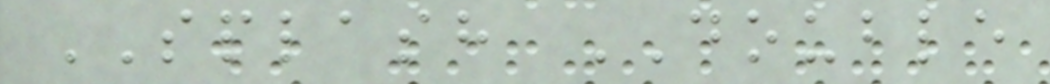SPLASH DOUBLE
